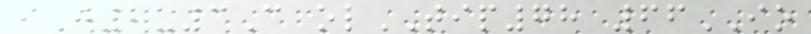iJ2u3C olTIP78 66IO
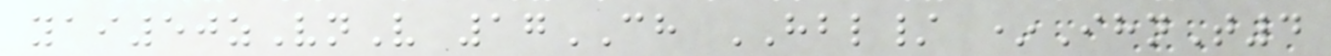yai50zVnV 17CH HBL/ *IhnT4
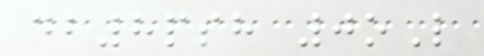db8psh 0oL
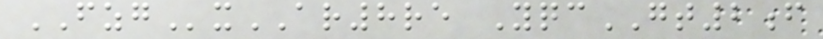FZGxAR8re YqcGT2f
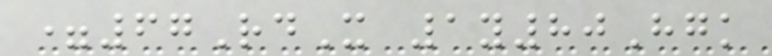=67RdX 1y80Hgk
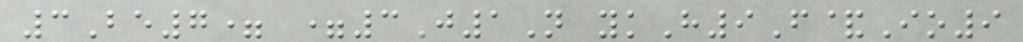3Be7= =3J1N ykH9F&Io9
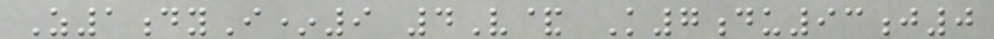Z1dyI*9 4V& K7du93j0
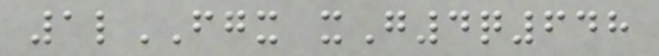1lFGX xG4q648
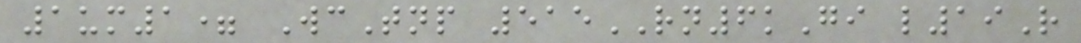1um1= WcTnp 515RN6kGi l19R
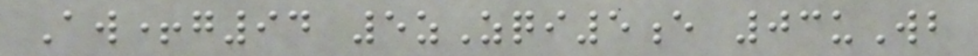Aw+g94 5zZqi5e 03uWb
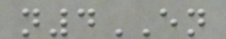n4EN
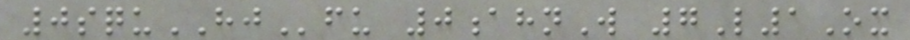0squHJfu 0ahnW 7L1Ox
